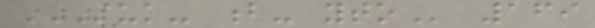STUK- B- YTO 169
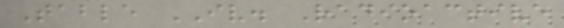Table IV. Radioactive
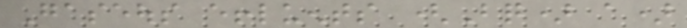Gaseous effluents (Bq) a)
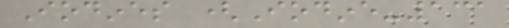Iodines (Iodine-131
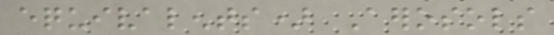equivalents) Aerosols
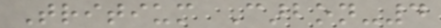Tritium Carbon-4
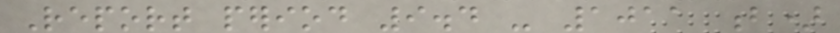Report period 9.4 - 1011 b)
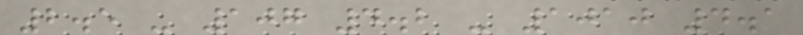2.5 - 107 4.2 - 1010 4.1
